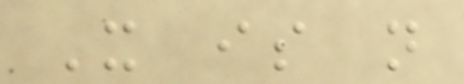It is not
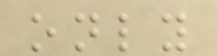only
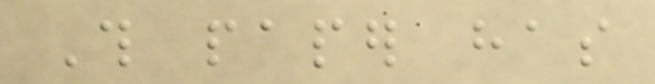This paper has
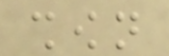shown
